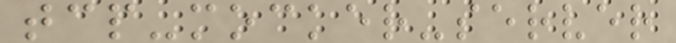tcp-mocker-server
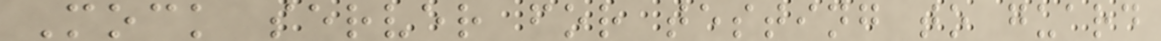Mock server for testing to guard
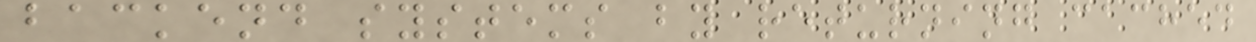backend systems by returning cached
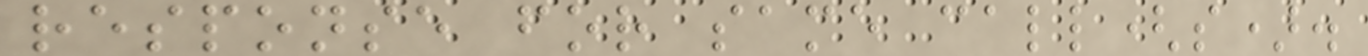response for same call(s).
